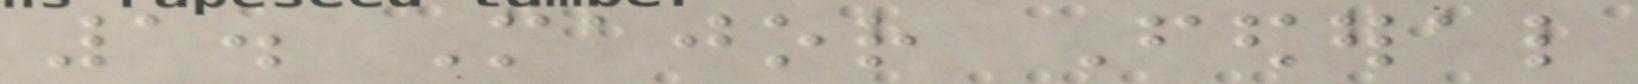1. Major Federal
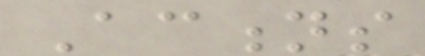Actions
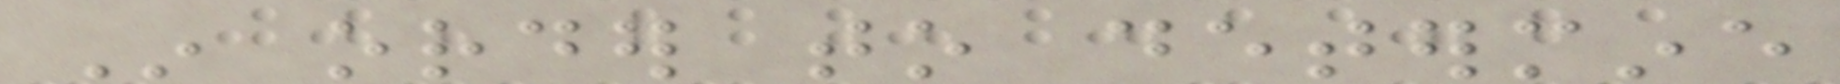In order to determine
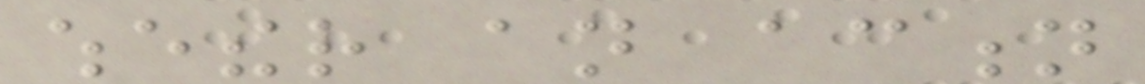whether an action
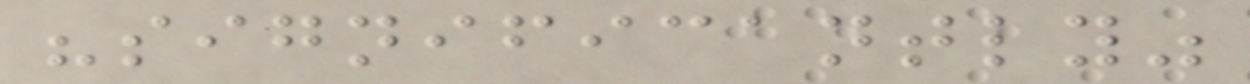"significantly"
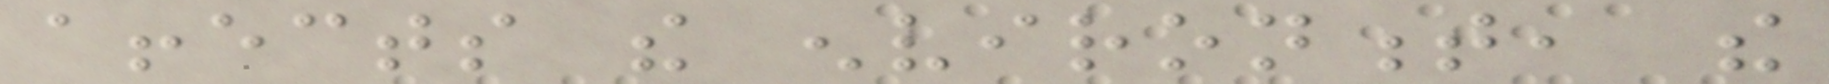affects the environment, the
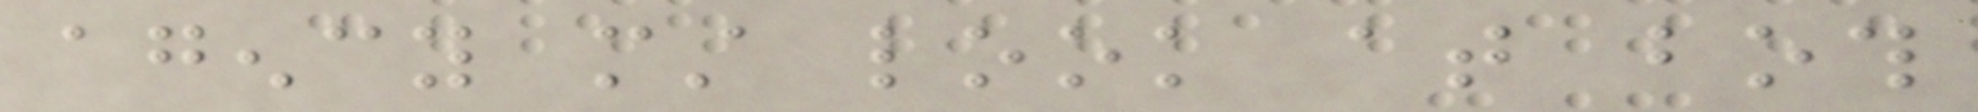agency must look at both
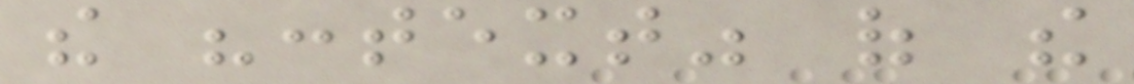the "context" of the
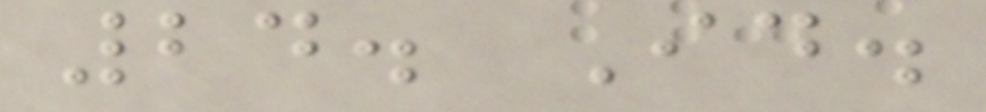24. Id.
